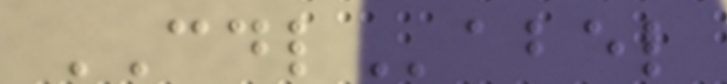CDLabel
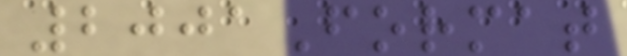2001Format
